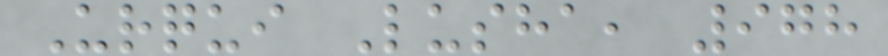Urqui Lusha, 978
